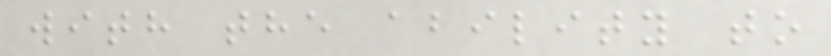with the ability to
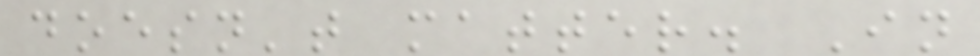doesn't matter. In
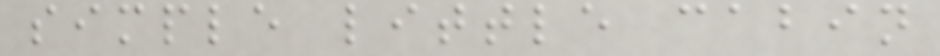simple little cabin
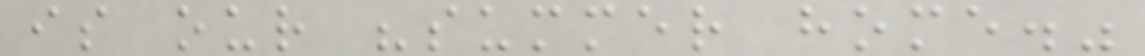is our "summer home."
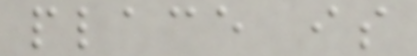place is
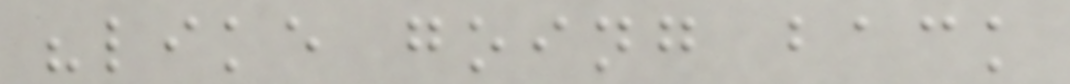"like going back
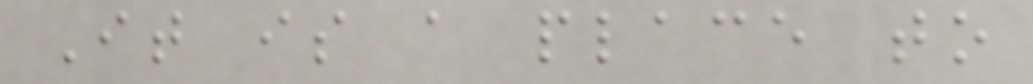It is a place to
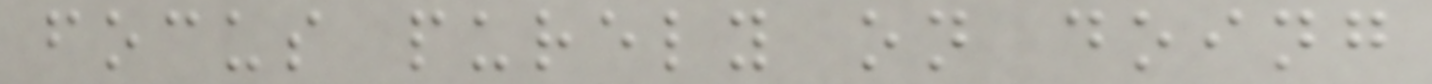focus purely on doing
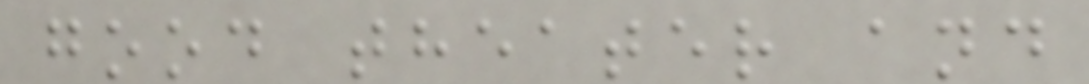good theater and
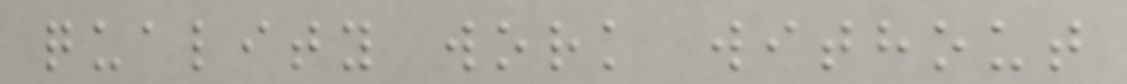quality work without
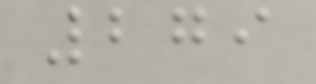279
